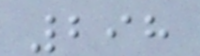298
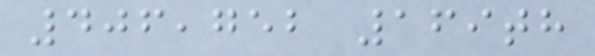406,752 169th
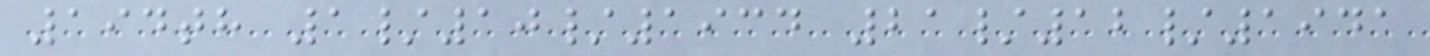194th 1/10/1934 21/12/1941
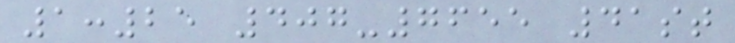1:25 407-7655 41st
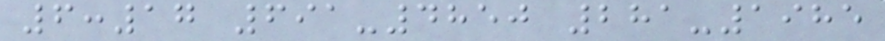6:17 691-4850 281-1985
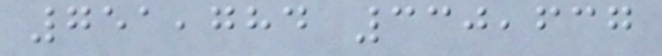751,784 330,637
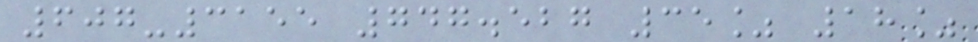607-3155 747.527 35% 18%
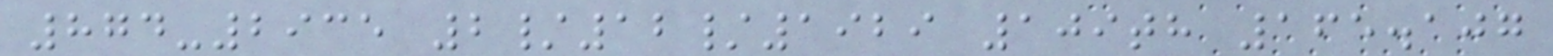874-2935 2/12/1929 109th 165.107
